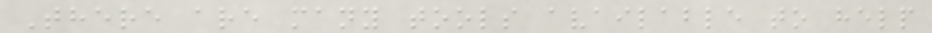There are many tools available to help
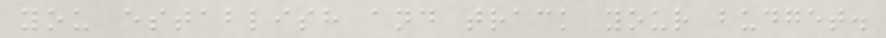you establish and track your budget.
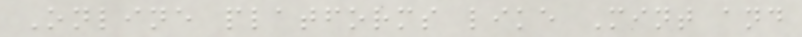Online platforms like Mint and
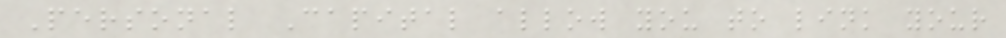Personal Capital allow you to link your
